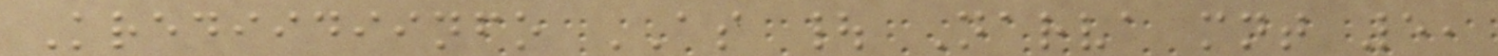Krediidiinfo AS | Narva mnt 5,
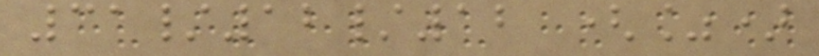31/12/12 (%)
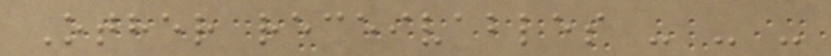Other receivables - - -
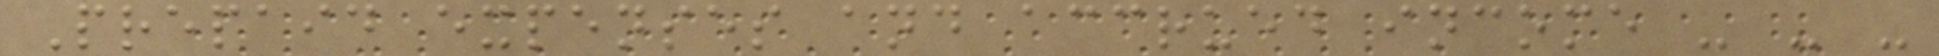Prepaid expenses and accrued income - - -
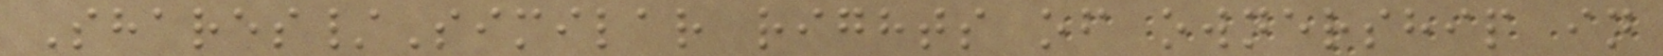Shares/Similar rights of ownership in
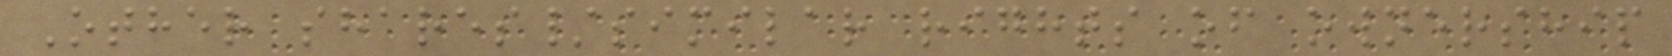Other shares/similar rights of ownership
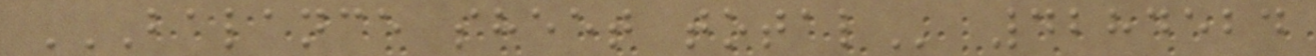BALANCE SHEET TOTAL 4284524
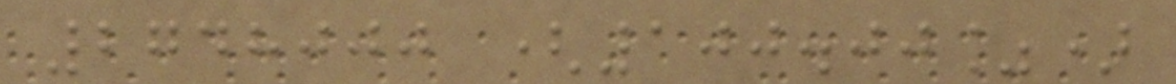2748000 (100.00%)
